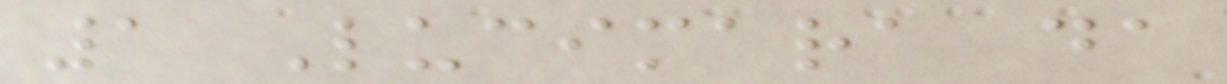1 Lucimara da
